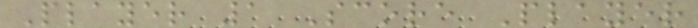Player 1 Score Player
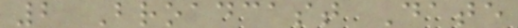2 Broadcast Date
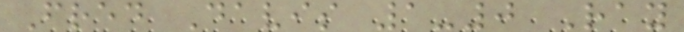Fred Davis 1-0 Ray
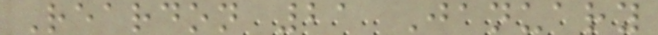Reardon 21 January
